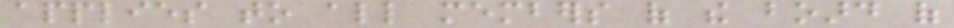applies to all members of the board of
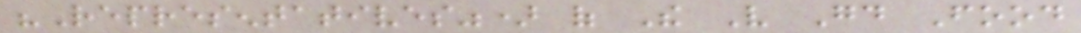"Representatives") of The Very Good Food
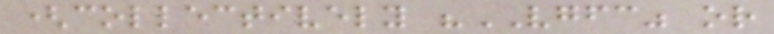(collectively "VGFC" or
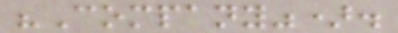"Company").
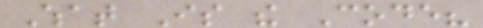What Is the Code?
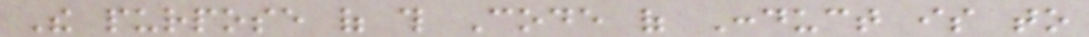The purpose of this Code of Conduct is to
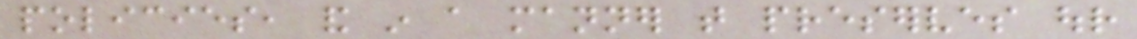policies, and in a manner that preserves our
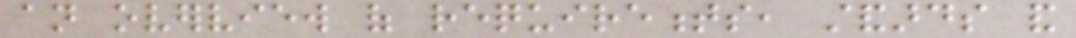an overview of requirements, standards and
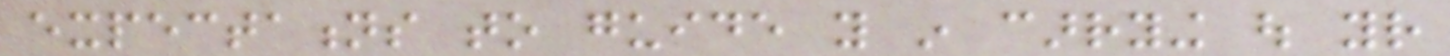expectations to guide you in carrying out your
